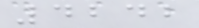4242
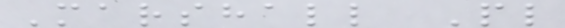Marshall Pl
